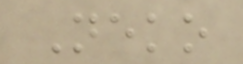Neko
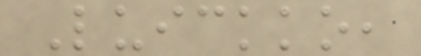Luickko,
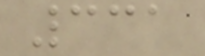331
